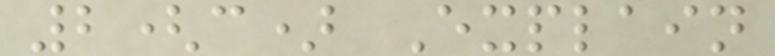2(c) Explain
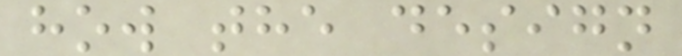how the design
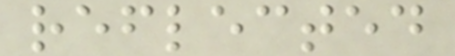reflected
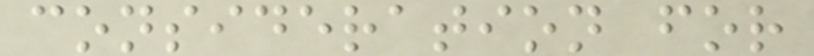consideration for
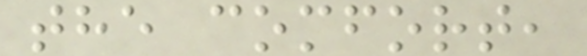the comfort,
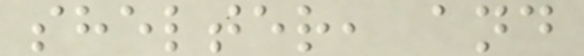shelter, and
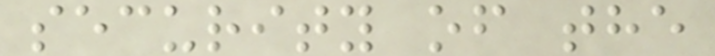security of the
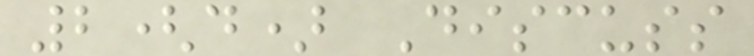2(d) Discuss
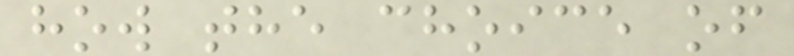how the choice of
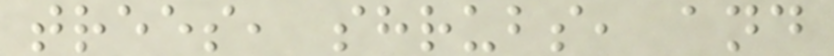trees, shrubs, and
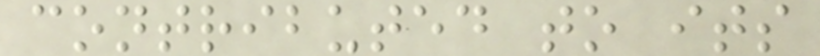contributed to its
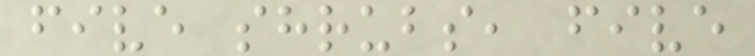five shrubs, five
